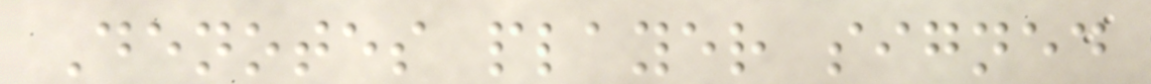Denotes player signed
